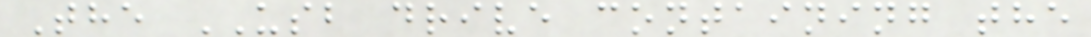The USB drive containing the
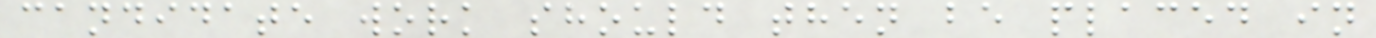candidate work should then be placed in
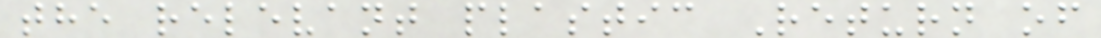the relevant plastic Return of
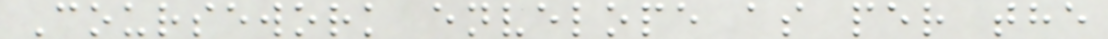Coursework envelope as per the
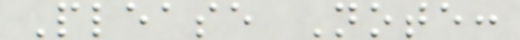Please Note:
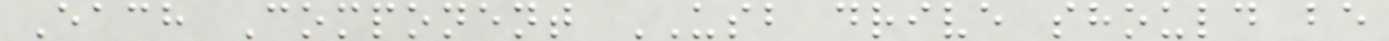Each Component USB drive should be
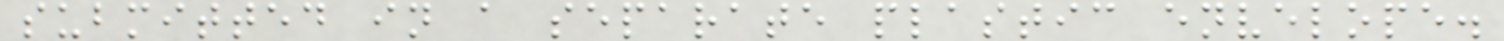submitted in a separate plastic envelope.
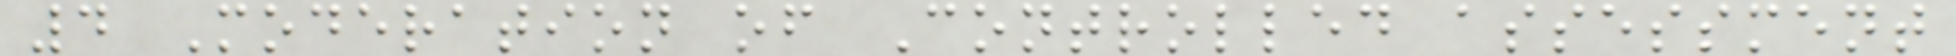4 Moderation of Controlled assessment
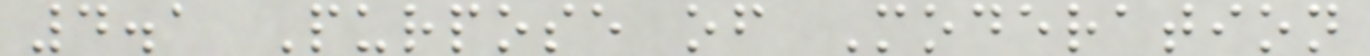4.1 Purpose of Moderation
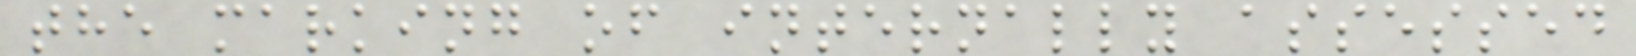the marking of internally assessed
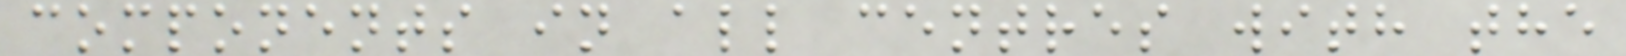components in all centres with the
